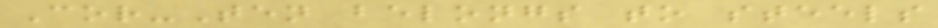Cor-Ten belongs to steels
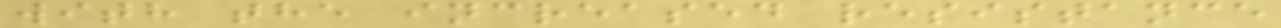with the increased resistance
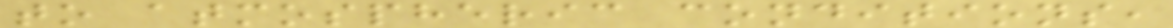to atmospheric conditions,
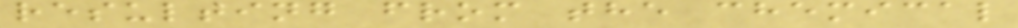resulting from the chemical
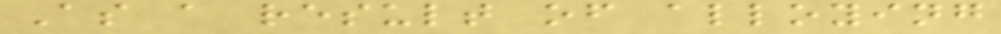As a result of alloying
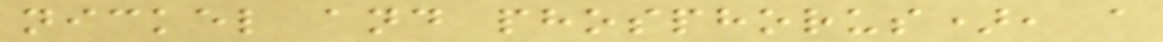nickel and phosphorus), a
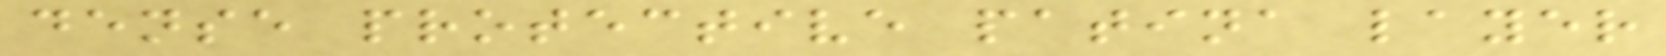dense protective patina layer
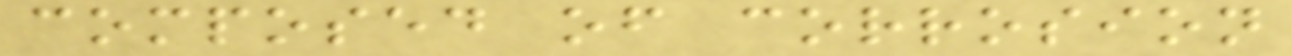composed of corrosion
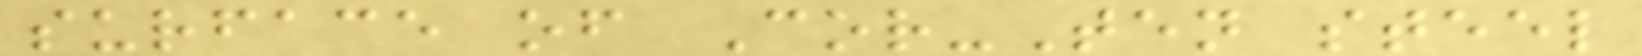surface of Cor-Ten steel
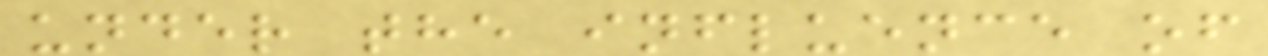under the influence of
